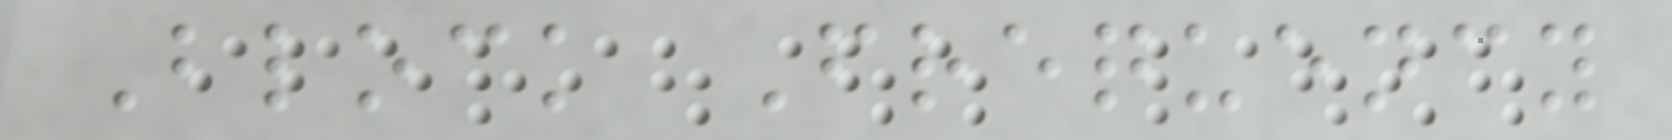Block Frequency
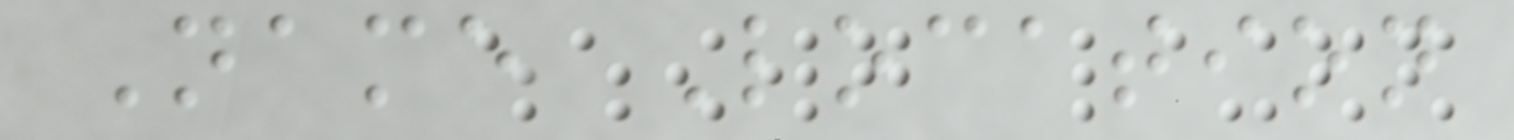Name Location
